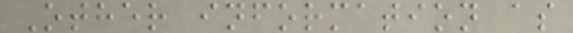Other information as
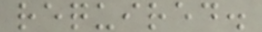required.
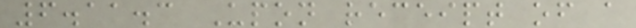6.11.3 Upon receipt of a
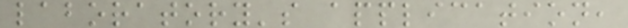laboratory's application,
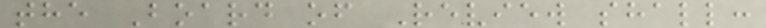the Board of Review shall:
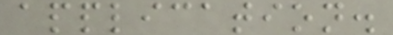application.
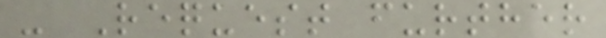- Request further
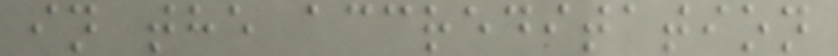in the accreditation
